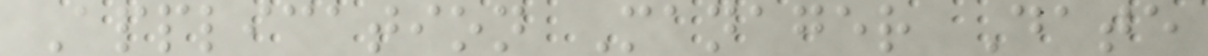Application Manager Date
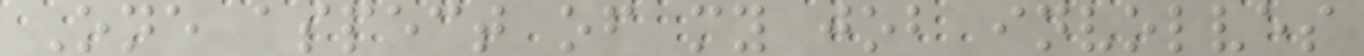One aspect of my job involves
